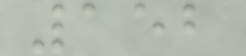152
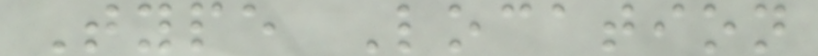Type Location
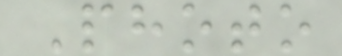Photo
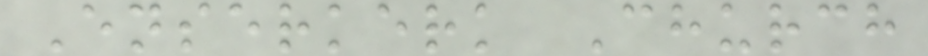Enserkerk Church
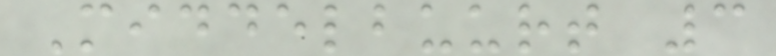Middelbuurt 3
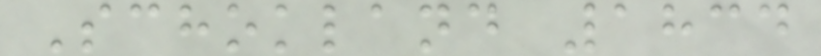Schokland 1834
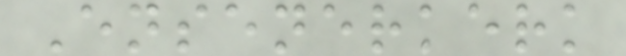Ensenerkerk
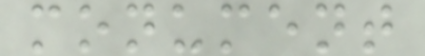monument
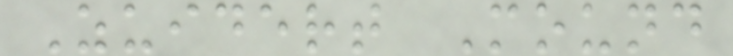Zuidert Mound
